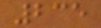235
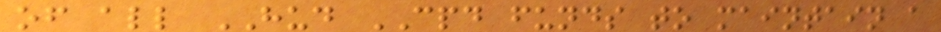of all HUD CPD funds to maintain a
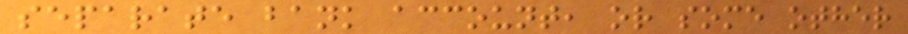separate bank account, or some other
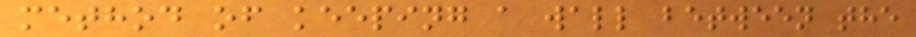method of keeping a wall between the
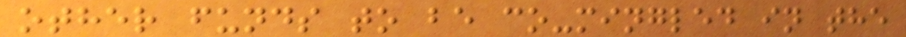other funds to be co-mingled in the
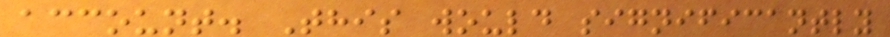account. This would significantly
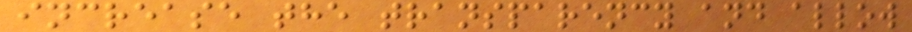increase the transparency and allow
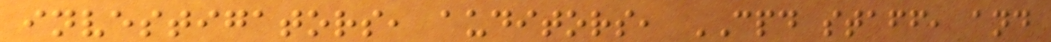investigators, auditors, CPD staff, and
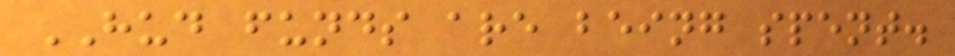HUD funds are being spent.
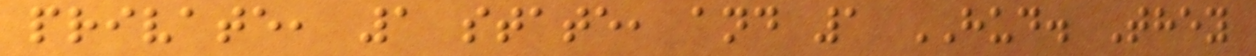private, 1 state, and 1 HUD. They
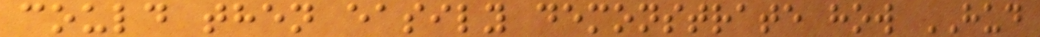could then easily demonstrate how HUD
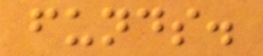funds.
